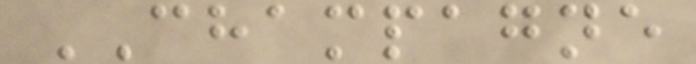CHAMPAGNE
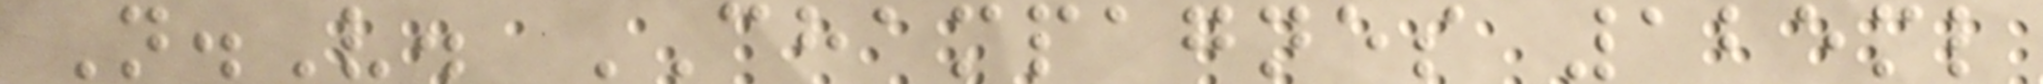N.V. CHAMPAGNES 125ml
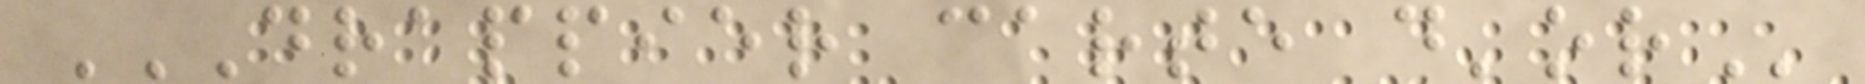DRAPPIER CARTE D'OR
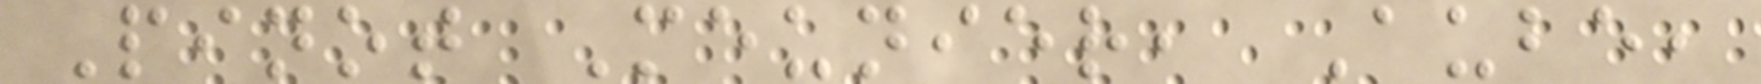Pinot Meunier, Aube,
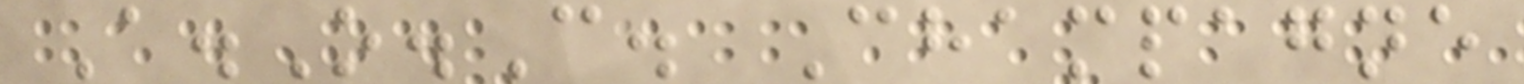A.O.C. Champagne
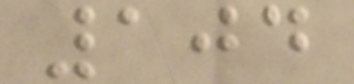104
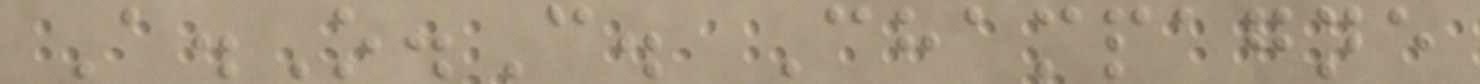A.O.C. Champagne
